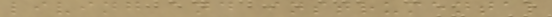living and instrumental
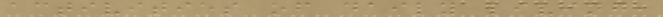activities of daily living,
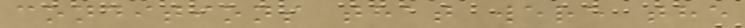conditions that were the
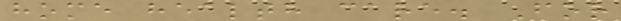home health care. For
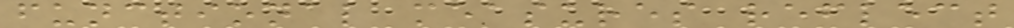functional measures reflect
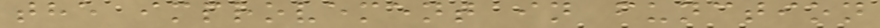the improvement in function
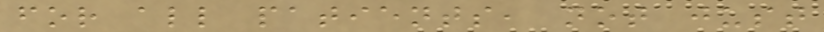for all patients, not just
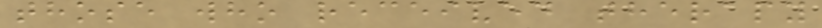those who received therapy
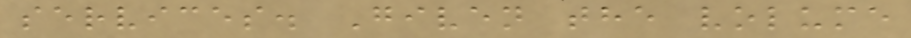services. Given the volume
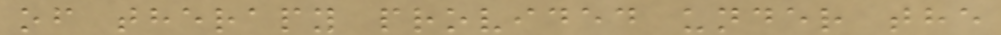of therapy provided under the
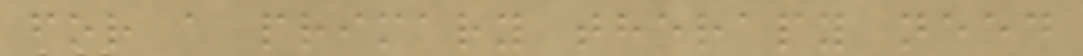for a primary therapy need
